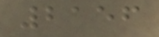2156
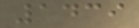1439
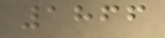1866
